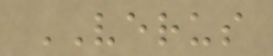VERUS
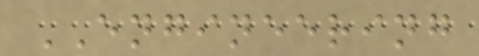ENGINEERING
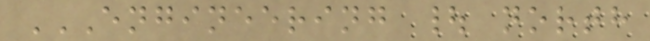ENGINEERING | NORTH
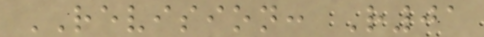REVISION: R01
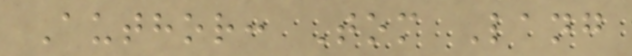Author: Tom Lang
